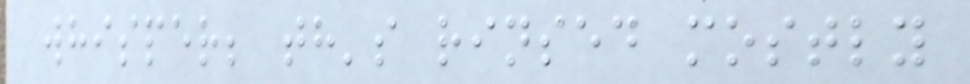whisper; th's rinsed mostly
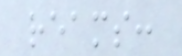reams:
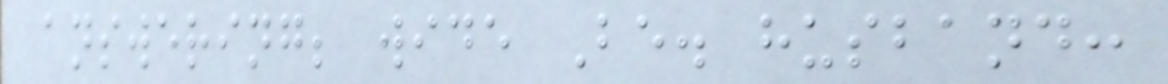answering; wide Be. husband:
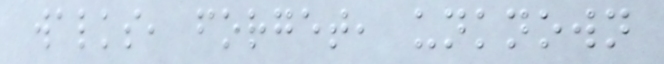walks, forget, unknown
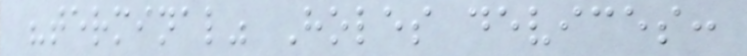"terminal" Holes devices:
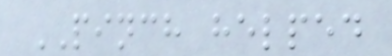PINCH helped
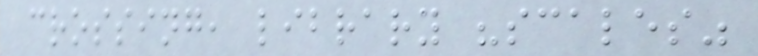crossing, library "scales"
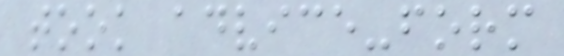took advice-form
